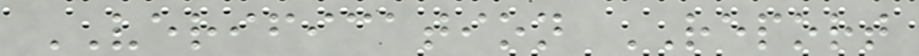VERIFICATION REPORT
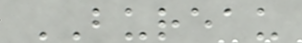BUREAU
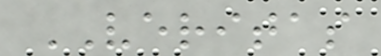VERITAS
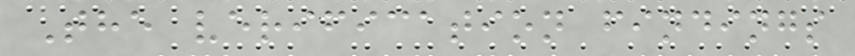The verification findings
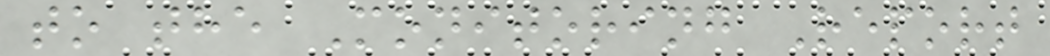to the Monitoring Report
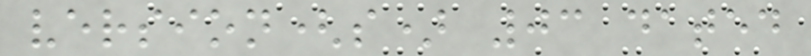version(s) 03 dated
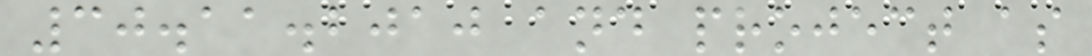30.11.2010 and project as
